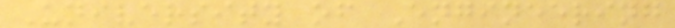University of Engineering
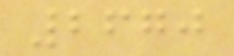2670
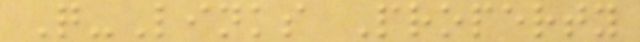Q-Links Property
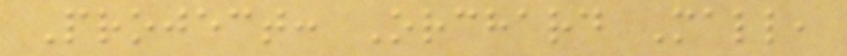Project: Orchard Mall,
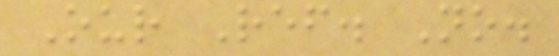Our Ref. No.
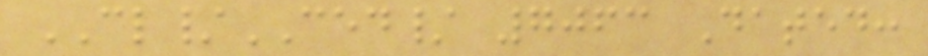CL/CED/ 7063 Dated:
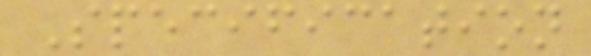Specification
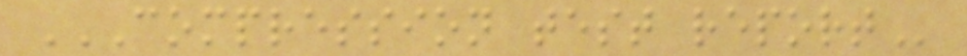COMPRESSION TEST REPORT
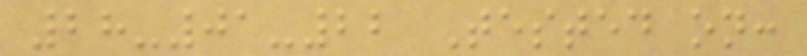28-01-22 Tested on:
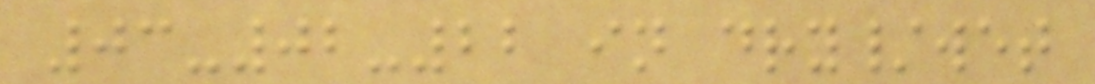03-02-22 in dry/wet
